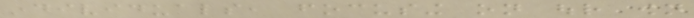individuals, focusing on our own
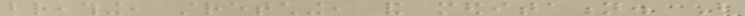breathing, stretching, and meditation. But
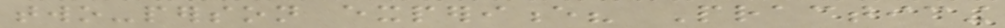two-person experience? Practicing
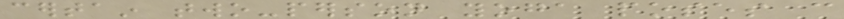certain two-person yoga poses can
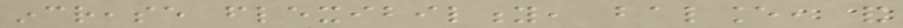increase flexibility, balance, and
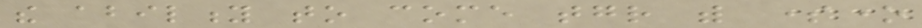the ability to come together with someone
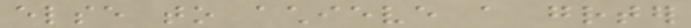else to achieve a greater
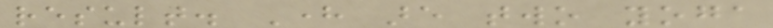result. Here are two yoga
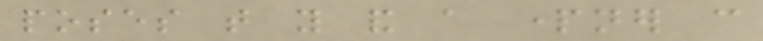poses that you and a partner can
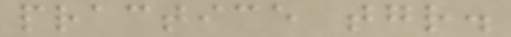practice together.
